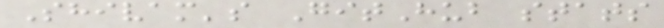Shivam's GitHub stats
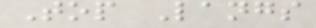Top Langs
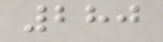280
